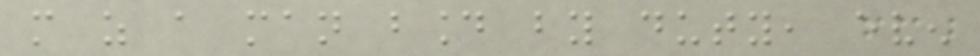more as a man bound by duty, even
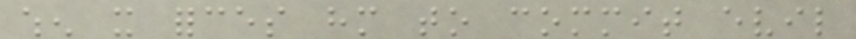when it forces him to commit evil
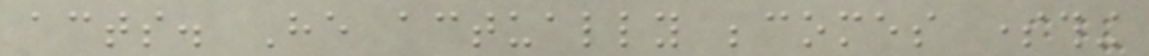acts. He actually becomes something
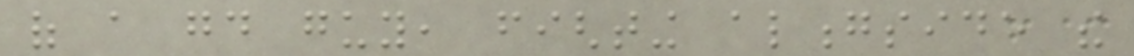of a good guy, fighting alongside the
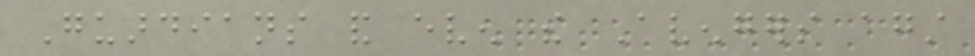Guardians and even the Avengers against
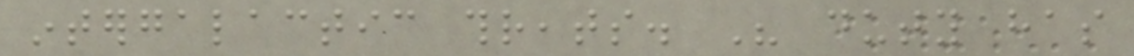intergalactic threats. His duty has
